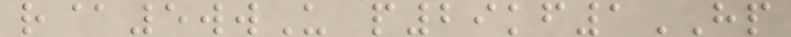r@5wwU p29kf1HP
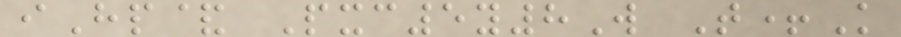iHp& Pxc5y8W T+K
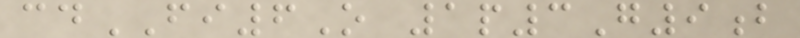cdFI6O 1p3G9b
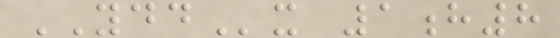YDDx 1h8
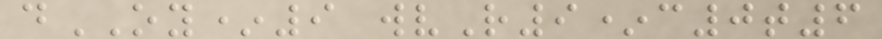dOY*9 wvR9*c0t6
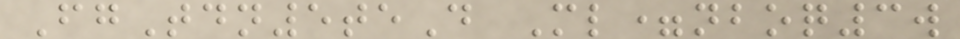FgTdn5teD Ml=nboq3w
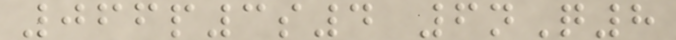066p3s4 6nQ8
